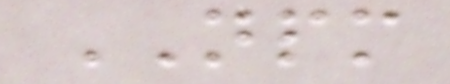NPM
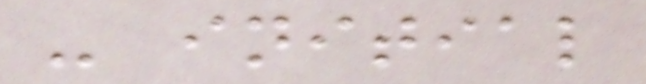- initial
